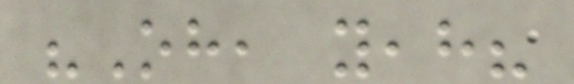"Oh, yeah?
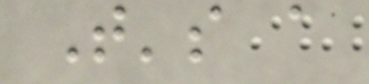That's a
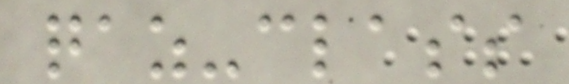qaz-class
